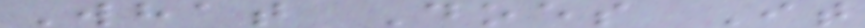What Does It
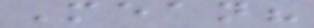Mean?
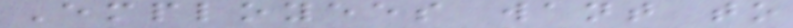Employees want to
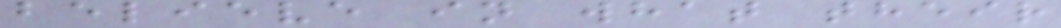believe in what their
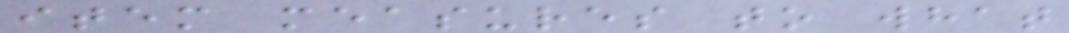item measures to what
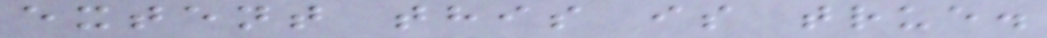extent this is true.
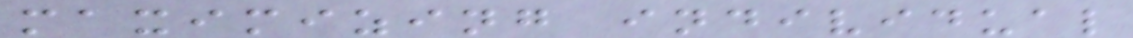maximizing individual
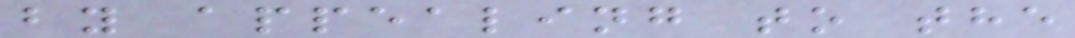by appealing to the
